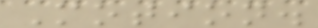Motion.
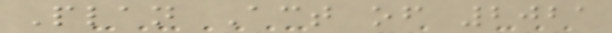Plan Act of 2021
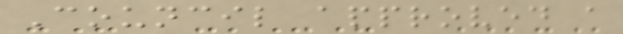Council approved a
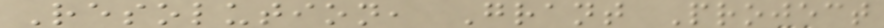Resolution, Grant Project
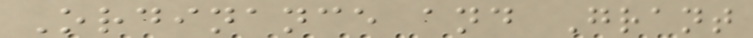Ordinance and Grant
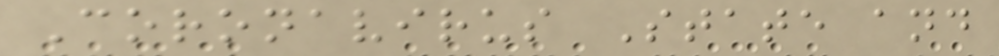Coronavirus State and
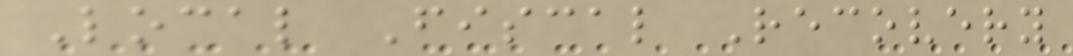Local Fiscal Recovery
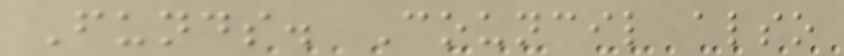Funds. Council also
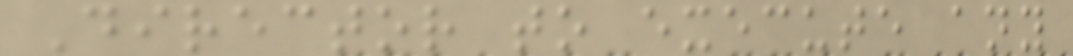Director to execute any
